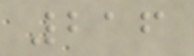216
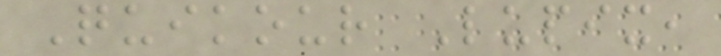Quikour Lupix,
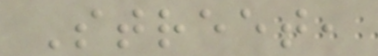Street,
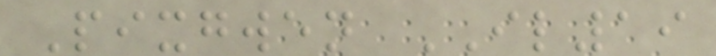Pixgwen IL19
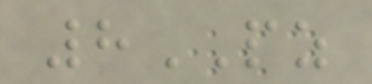8PZ
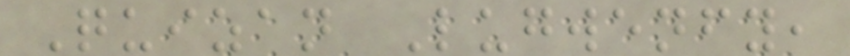Quizan Lugwenfy,
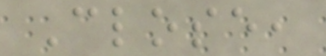Close,
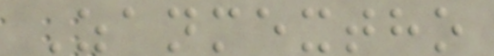Zanmextho
